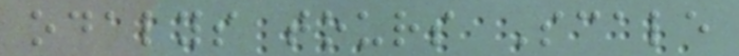odalys tours Scale
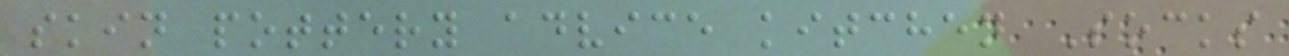skin pottery advice kitchen Socks
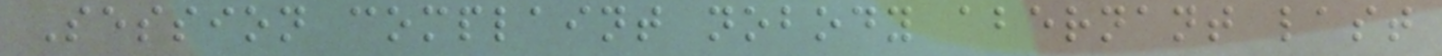Session complaint nobody abernant last
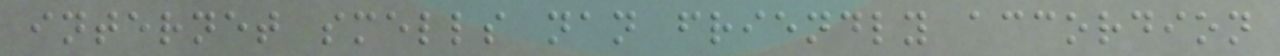internet smells nan friendly accordion
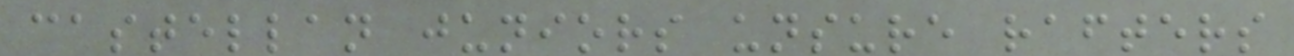castellan juniors unsure rafters
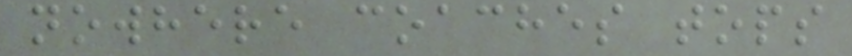nowhere coaches tops
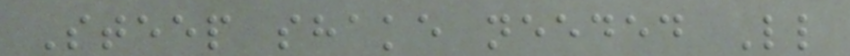Steep shake needed Ll
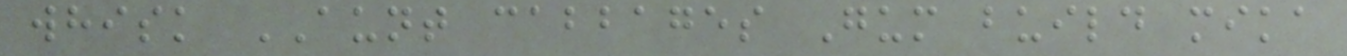whisk AUNT cabbages Gum build mika
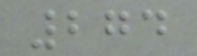274
